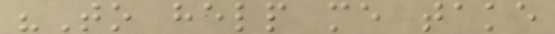"To help me take
